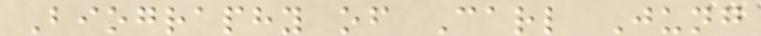Biography of Carl Jung
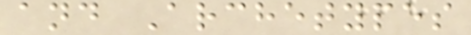and Archetypes
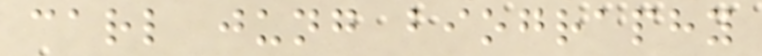carl jung biography
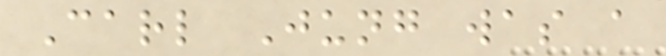Carl Jung was a
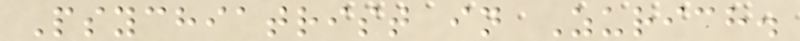Psychiatrist in Zurich.
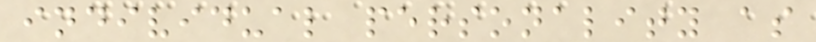individual personality as
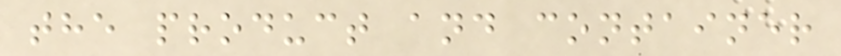the product and container
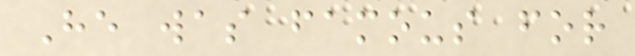He was famous for
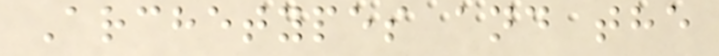Archetypes and the
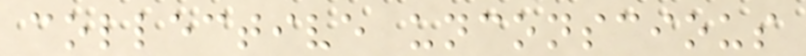collective unconscious
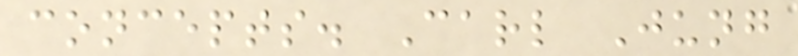concepts. Carl Jung
